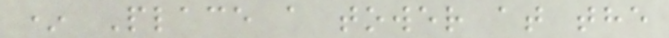* Place a tower at the
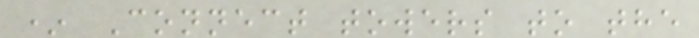* Connect towers to the
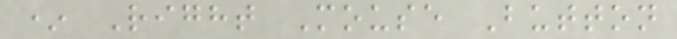* Right Mouse Button
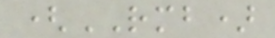(RMB)
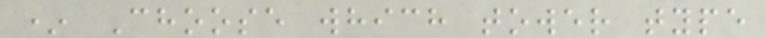* Choose which tower type
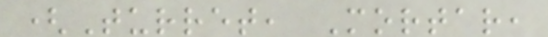(Turret, Mortar,
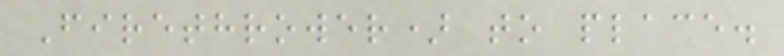Firethrower) to place.
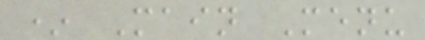* Main Menu
